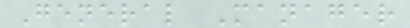General Manager
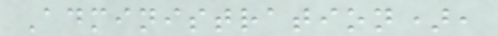Administration),
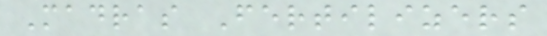Madras Fertilizers
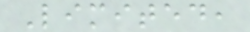Limited,
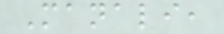Manali,
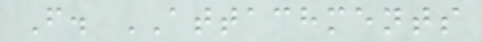F. ATTACHMENTS
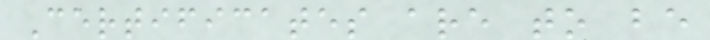Certificates are to be
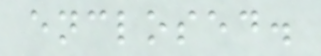enclosed.
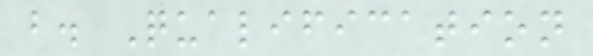b. Qualification
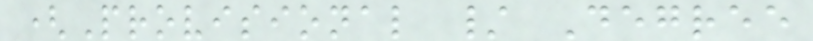(Provisional / Degree
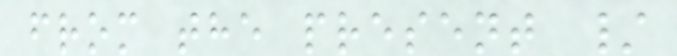from the present /
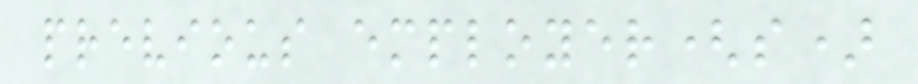previous employer(s)
